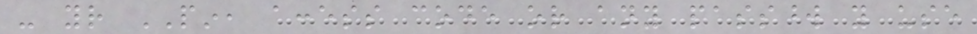- your PIN, access code or any password you use
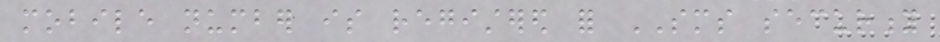mobile number is registered for SMS security
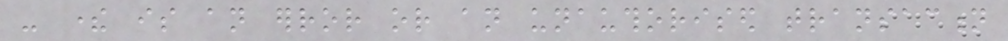- there is an error or an unauthorised transaction
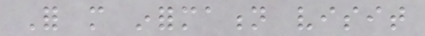For more information visit
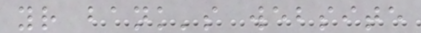your bank's website
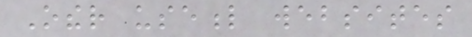Other useful websites
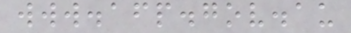www.afp.gov.au
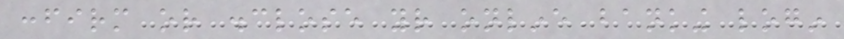confirm or disclose your online banking login
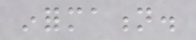information.
